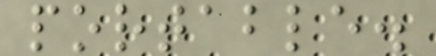portable.
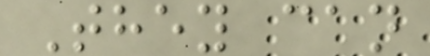They can
